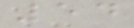54
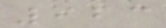923
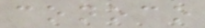conoco
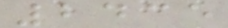2435
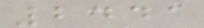2441
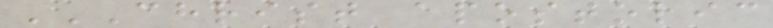CHRIST APOSTOLIC
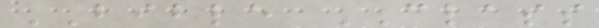BIBLE CLASS
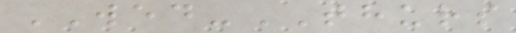WED-THURS
